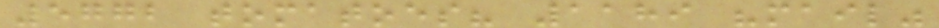5772 tomatoes? 1189 "mail"
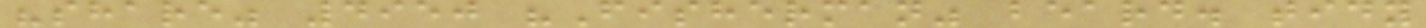"share" 4950 "Fisherman" beard. tidy
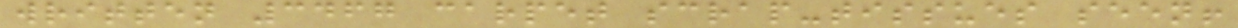written 3467 carpet scrap-tissues seen!
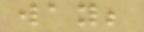way;
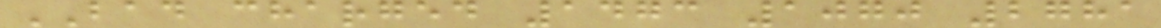BAD charged 1473 1070 2781
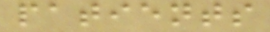patients
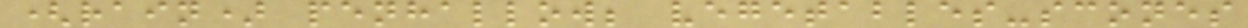(rain) penhallow; vegetables-scones
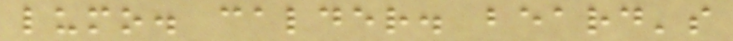lumo. calder. beard's
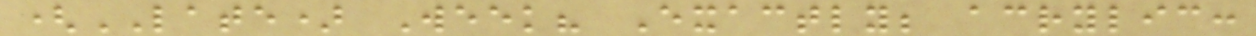(LATE) Week? Exactly; acrylic:
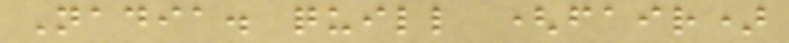Nadia. quill (fair)
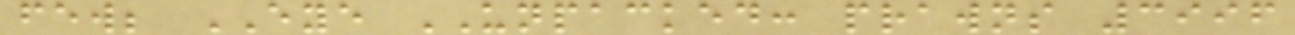few; EYE UNPACKED: prawns 3996
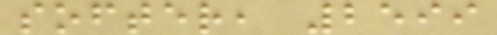softer, 2599
